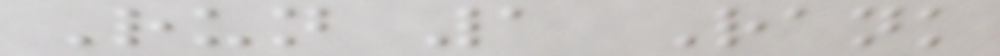Run 1 Rank
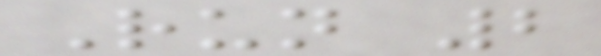Run 2
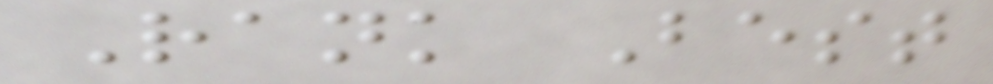Rank Best
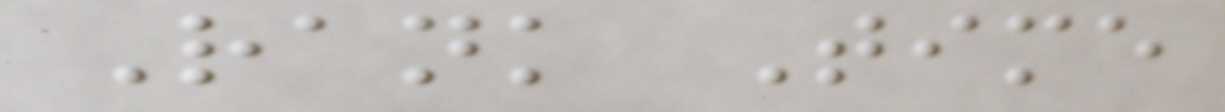Rank Time
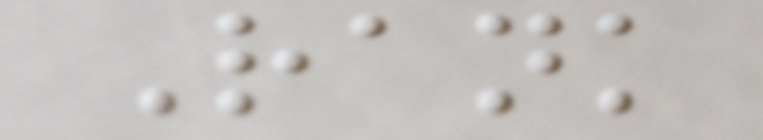Rank
